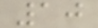10
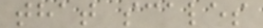that scales
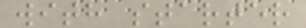with starter
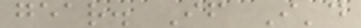gear. If I'd
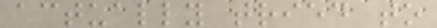actually tried to
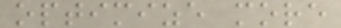optimize more
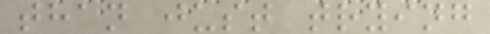than just trying
